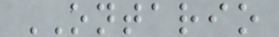ONTARIO
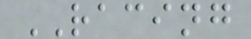RACING
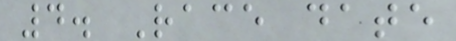4. Race date
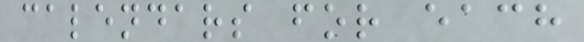calendars for each
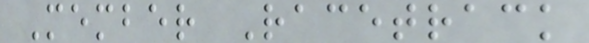Member Racetrack
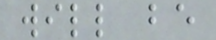will be
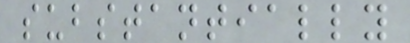substantially
